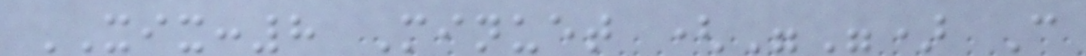XIX:8 Minuet ("") C
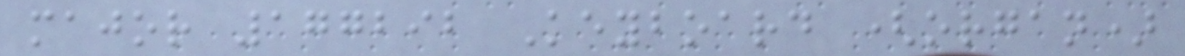major 177292 Keyboard (organ)
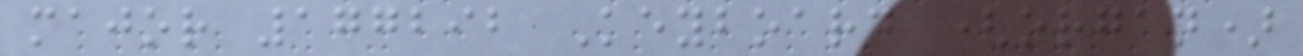major 177292 Keyboard (organ)
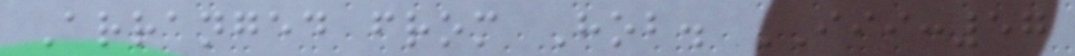Arranged from Hob. III:57
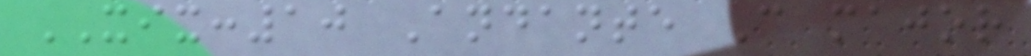XIX:10 Andante C major
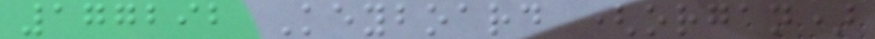177292 Keyboard (organ)
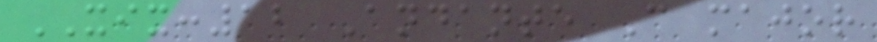XIX:12 Andante C major
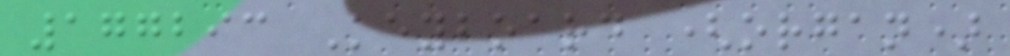177293 Keyboard (organ)
